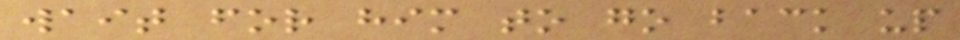wait for him to go back up
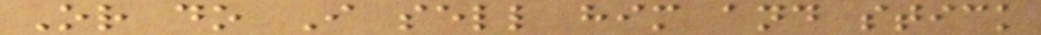Or do I sell him and stick
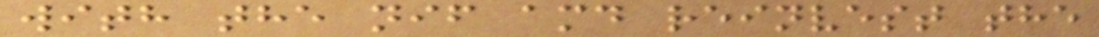with the nif amd reinvest the
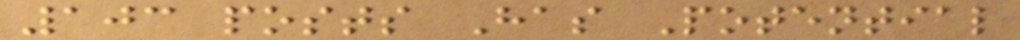103 posts Has Potential
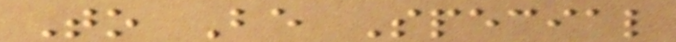To Be Special
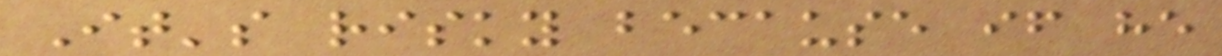It's risky because if he
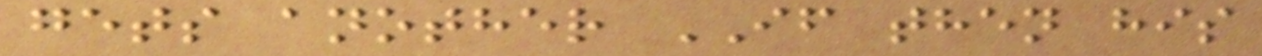gets another IF then his
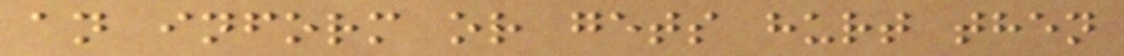an inform or gets hurt then
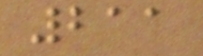211
